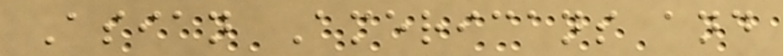Asian Americans and
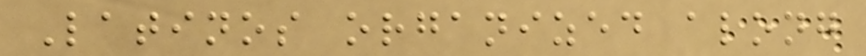Latinos organized along
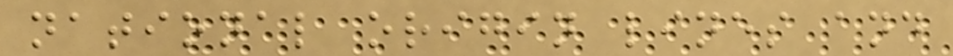national origin lines and
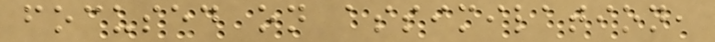focused on assimilation,
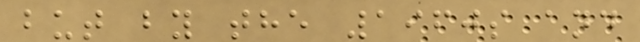but by the 1960s and
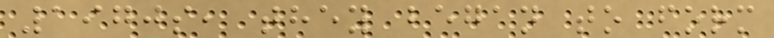1970s, they began to form
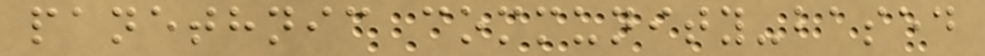panethnic community-based
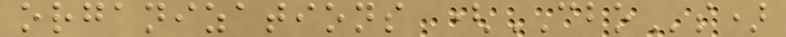organizations (CBOs)
